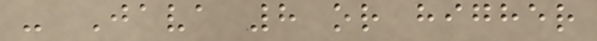- Java 8 or higher
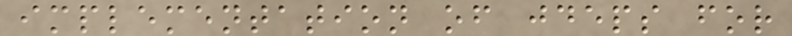implementation of jdeps for
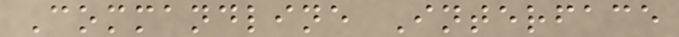Commandline Interface
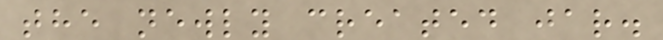the newly created jar.
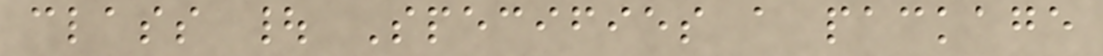class | Specifies a package
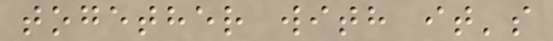together with it's
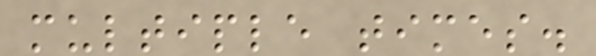multiple times.
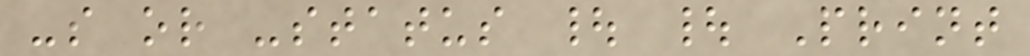-s or -status | | Print
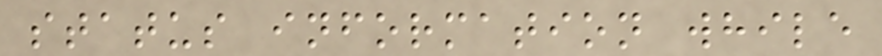status information while
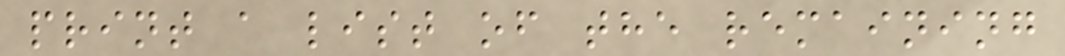print a list of the remaining
